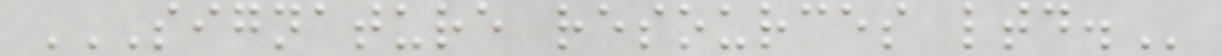SIGNATURE RESOURCES LTD.
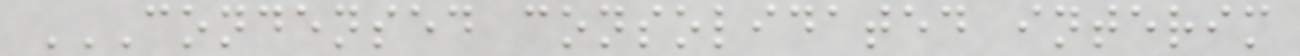CONDENSED CONSOLIDATED INTERIM
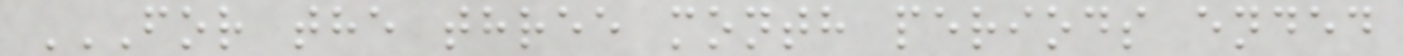FOR THE THREE MONTH PERIODS ENDED
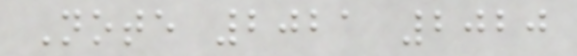Note 2021 2020
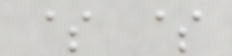$ $
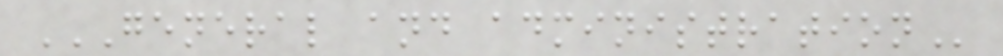GENERAL AND ADMINISTRATION
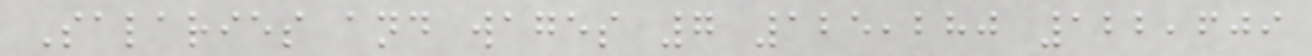Salaries and wages 7 125,280 122,609
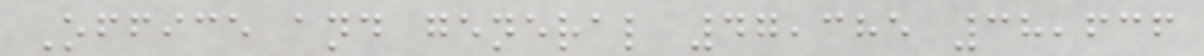Office and general 47,385 38,636
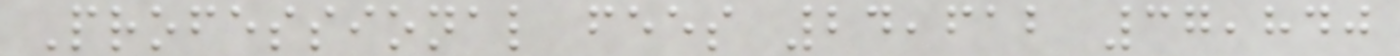Professional fees 24,612 37,840
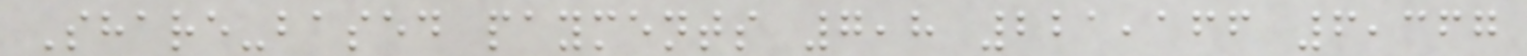Share-based payments 7,8 221,166 6,367
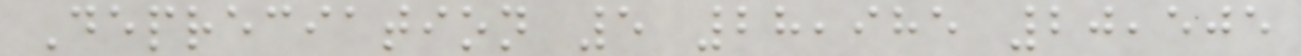Depreciation 5 28,985 20,505
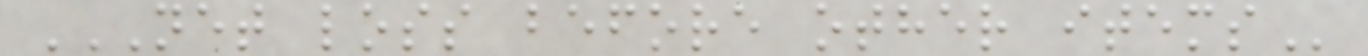NET LOSS BEFORE OTHER ITEMS
